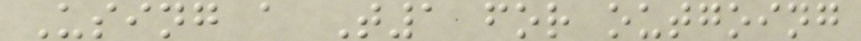Using a T1 for outgoing
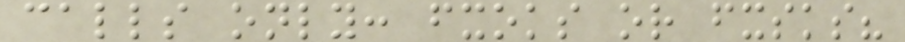calls only: fxoks or fxsks?
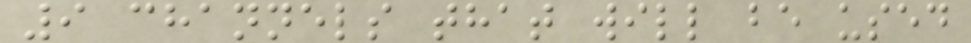9 channels that will be used
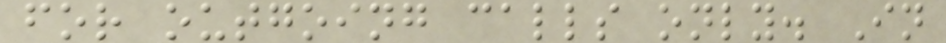for outgoing calls only. In
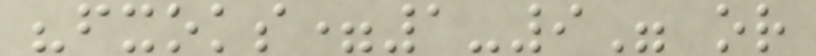"fxoks=1-9" or
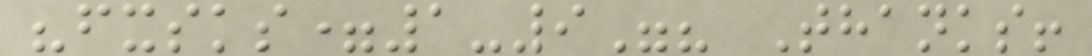"fxsks=1-9"? Thanks!
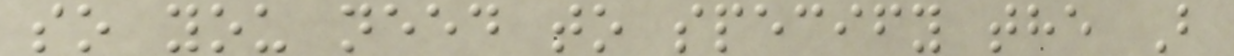so you need to specify the B
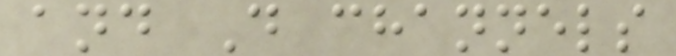and D channels
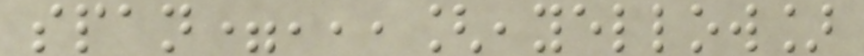span=,,,[,yellow]
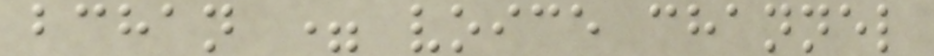bchan = voice channel
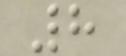8
